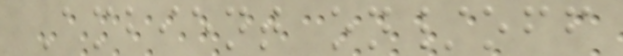Ambient on/off
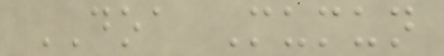DOA Mumun
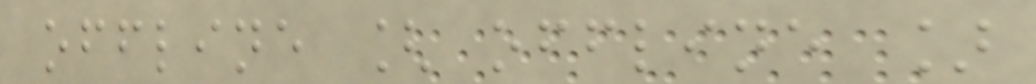offline [ offline ]
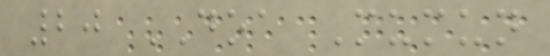20 DOA Mumun
